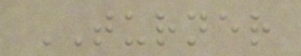TURNER
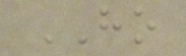HO
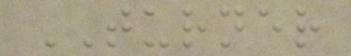TURNER
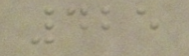425
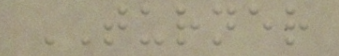TURNER
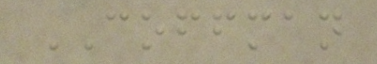COFFMAN
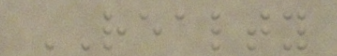REALTY
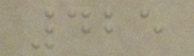425
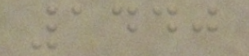1440
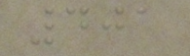401
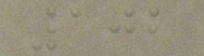102
